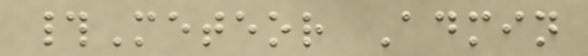#Meteor Admin
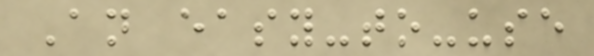An easy-to-use
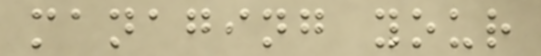managing your
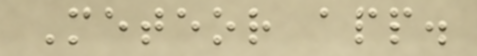Meteor app.
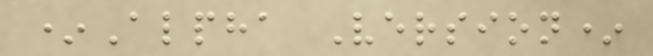*Alpha Version*
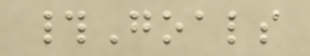#Goals
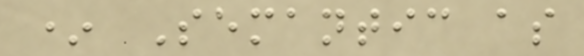* Semantic as
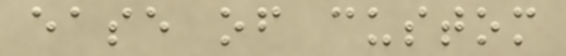ease of custom
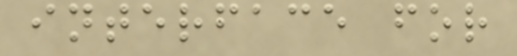interface for
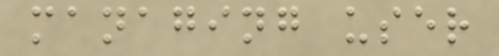managing user
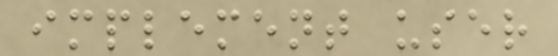implement user
